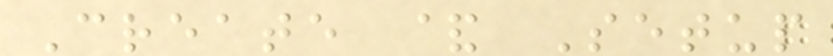Create & Setup
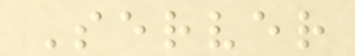Server
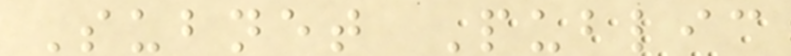Subnet Public
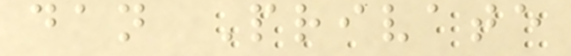dan Private
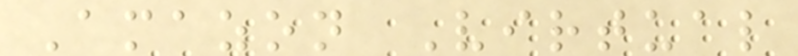Amazon Virtual
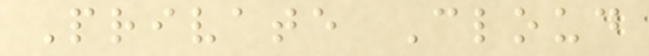Private Cloud
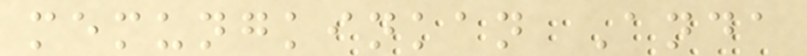memungkinkan Anda
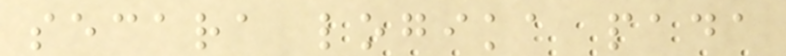secara logika pada
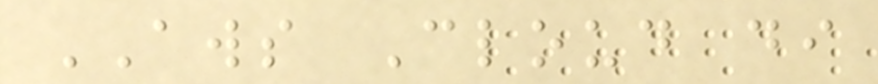AWS Cloud di
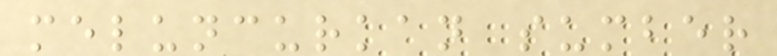meluncurkan sumber
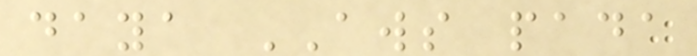daya AWS pada
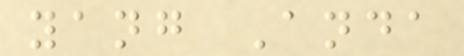yang Anda
